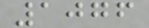1076
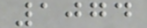1074
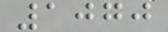1070
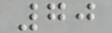70
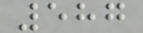587
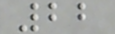22
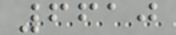6610
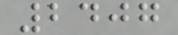2407
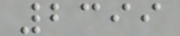2399
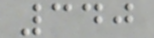340
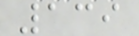139
